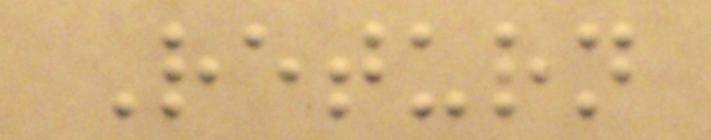Return
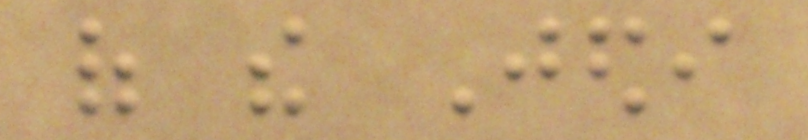of the Jedi
